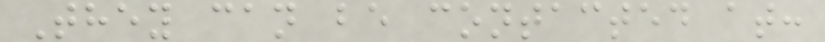They can be contacted at:
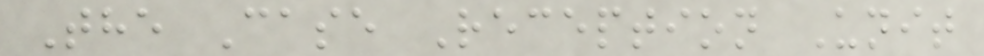The Case Reception Unit
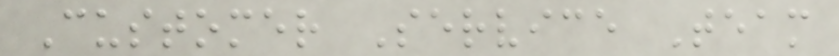Customer Service Team
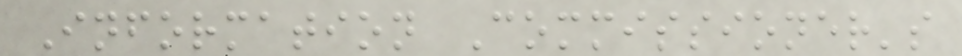Information Commissioner's
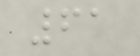61
